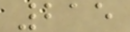215
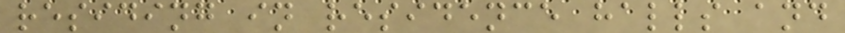residing in residence halls and
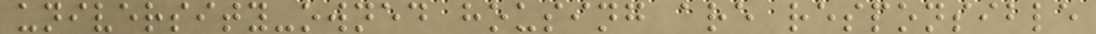university-owned housing are responsible
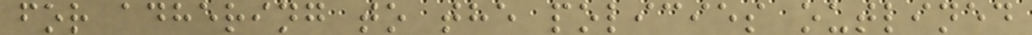for adhering to the policies outlined
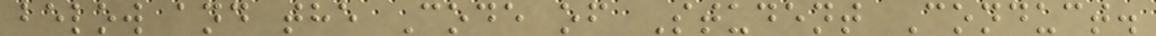below and the Code of Student Conduct.
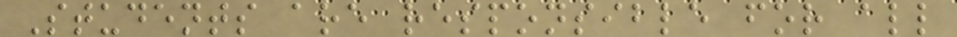Students are responsible for all
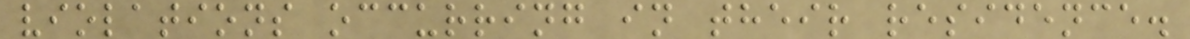violations occurring in their residence.
